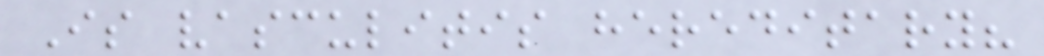Is vasculitis hereditary?
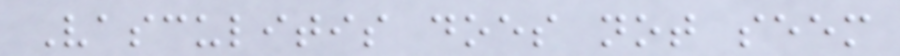Vasculitis does not seem
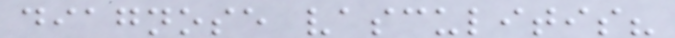diagnose vasculitis?
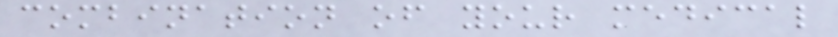combination of your medical
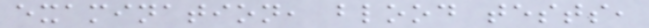examination, blood tests,
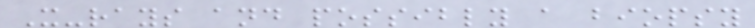X-rays and possibly a biopsy
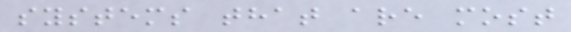systems that are most
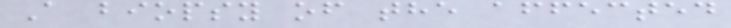A biopsy of the affected
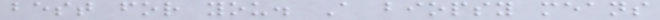best for you. A biopsy means
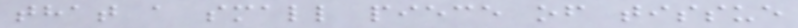that a small piece of tissue
